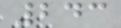243
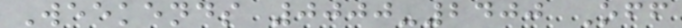Weekends 0000-2400 Off
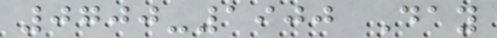0700-1900 Day
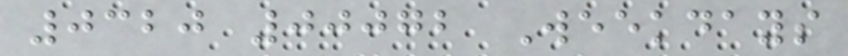0320 00072 Weekdays
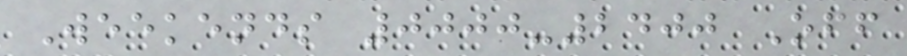Weekends 0000-2400 Off
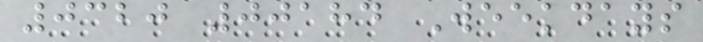0320 00184 Weekdays
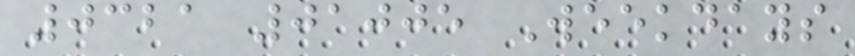0321 01005 Weekdays
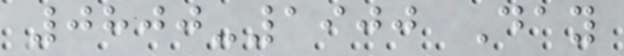0800-1900 Day
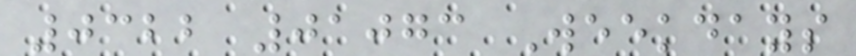0322 01073 Weekdays
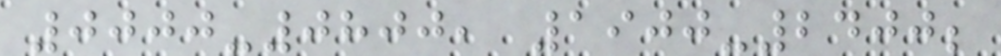0000-0800, 1900-2400;
